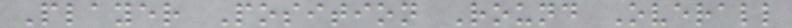Player Position Round Overall
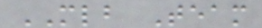MLB Team
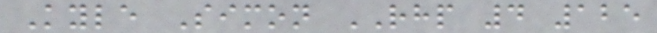Kyle Simon RHP 4 125
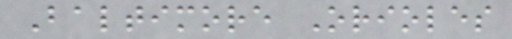Baltimore Orioles
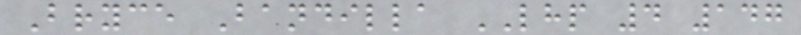Bryce Bandilla LHP 4 147
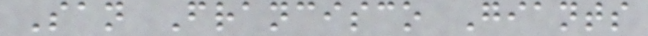San Francisco Giants
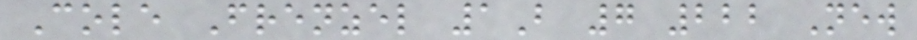Cole Frenzel 1B 7 222 New
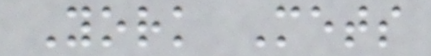York Mets
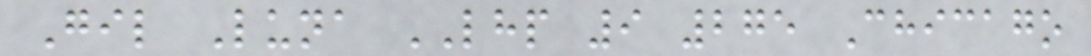Gil Luna LHP 9 275 Chicago
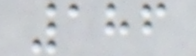186
